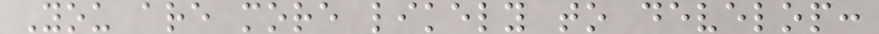You are more likely to develop:
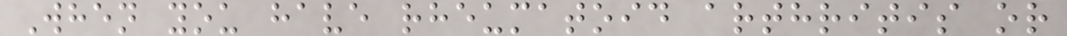When you have rheumatoid arthritis or
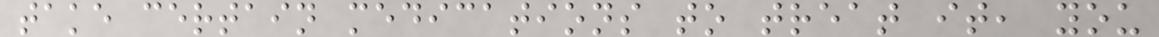take certain medications to treat it, you
